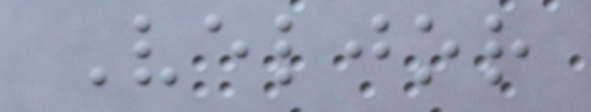Veljor
